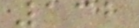132
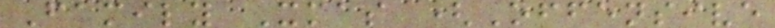Family Xmas (Offensive
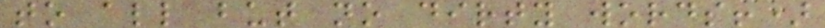to all but no dirty words!)
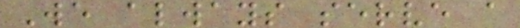We always serve a
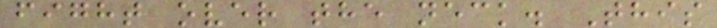fight over the neck. This
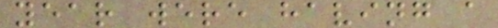year were having a
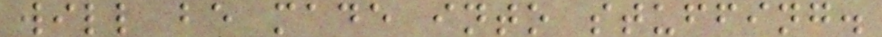will be made into stuffing.
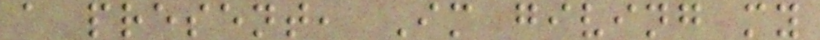a present, Im giving my
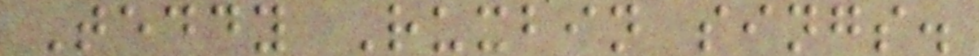Teddy Ruxbin sings.
